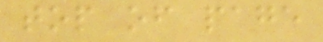top of page
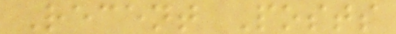Recent Posts
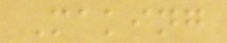Making
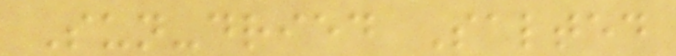Sun-dried Salted
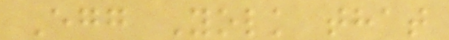Egg Yolk that
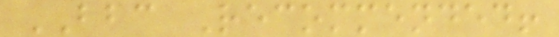BBC Recommended!
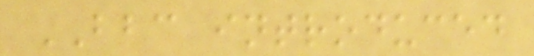BBC introduced
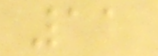11
